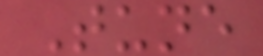Tune
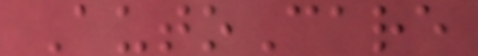AutoCare
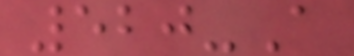520-A
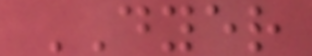DYER
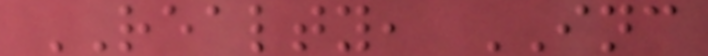REALTY, INC
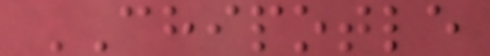CHIPOTLE
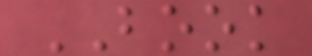BOOK
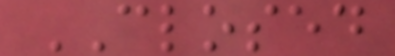CLOSED
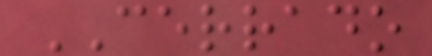CERRADO
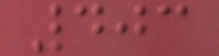403
